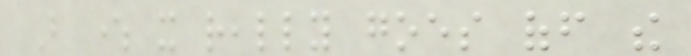But where it really goes off the
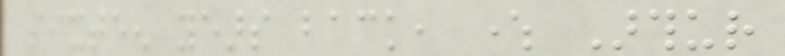sixteen years back, where Arthur
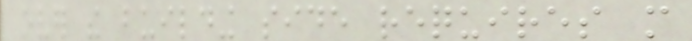over the building side requires more
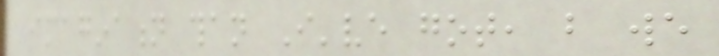imagination than I've got, but we
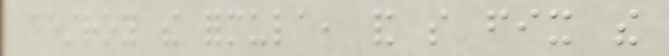destroy the formula, and so fix the
